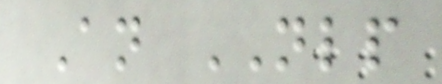An NLP
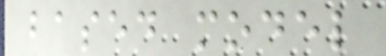based model
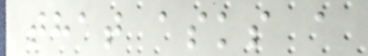that asks a
